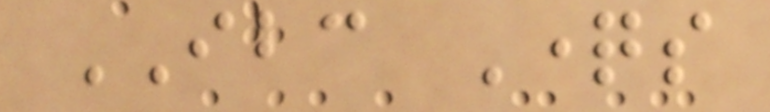IBC Questions
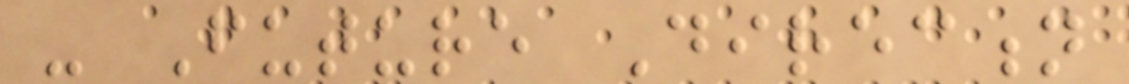- Future Direction
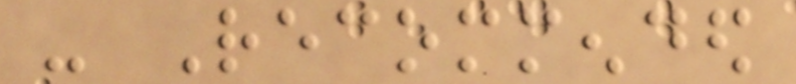- Recommended
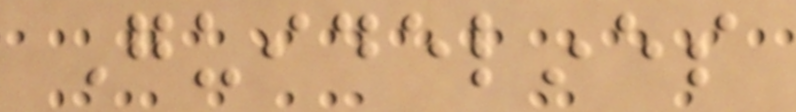Guidelines
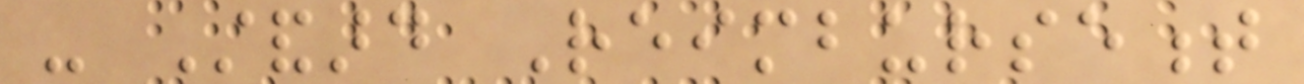- Standard Reimbursement
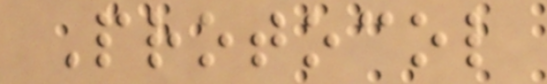Protocol
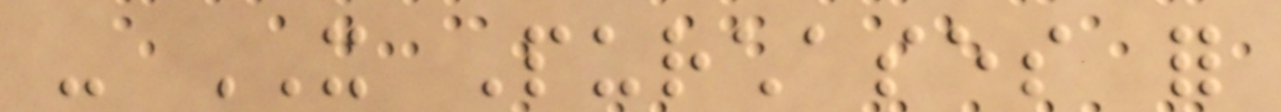- IT Purchases for
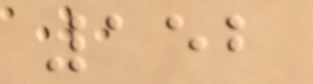152
